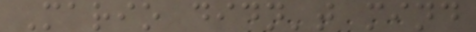Mario didn't mind
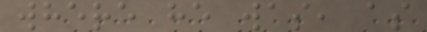where he was, as
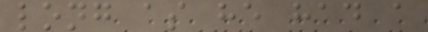long as he had a
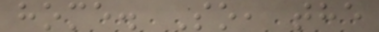home. So, the
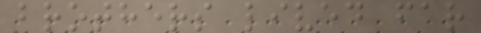brothers lived far
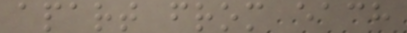apart from each
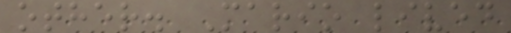other. Mario lived
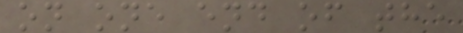on one end of the
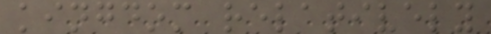kingdom relatively
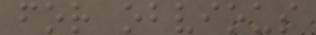for obvious
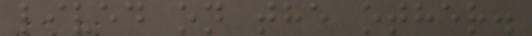lived on the other.
